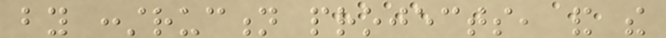by construction projects, and the
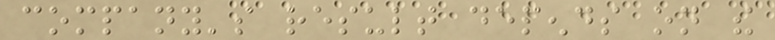company's result depends on the
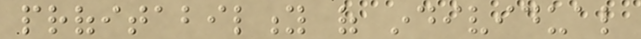profitability of individual
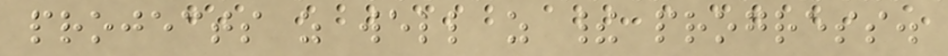projects as well as their progress.
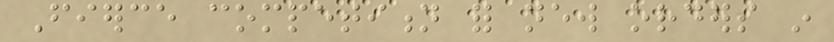Fierce competition for new orders in
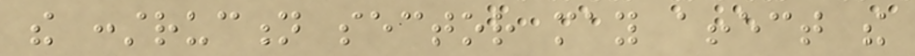the construction sector may affect the
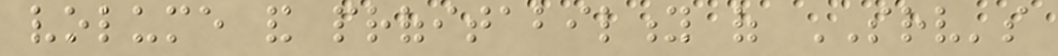volume and profitability of SRV's
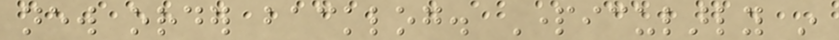new order backlog. Particularly in
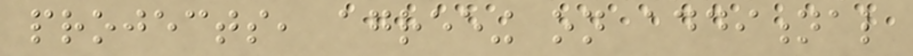projects, agreeing on additional
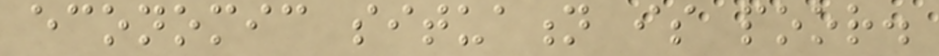economic situation is poor.
